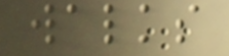walks
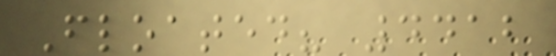Floated? 4412
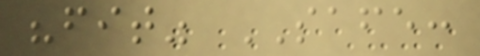"fit" SAFE:
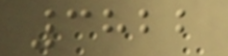3822
